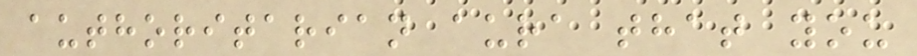authoritarian aura that you
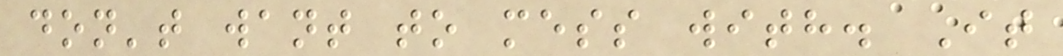don't want to mess with. It
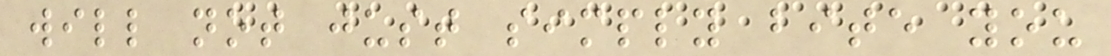will not just simply bite you
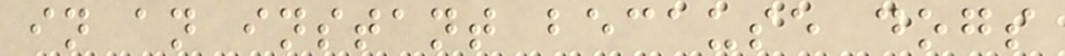in an instant because dogs
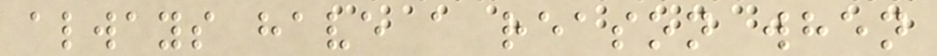always have a reason when
